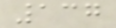137
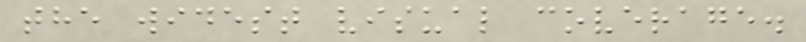the widest visual coverage.
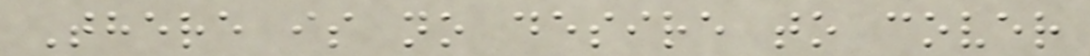There is no desire to cover
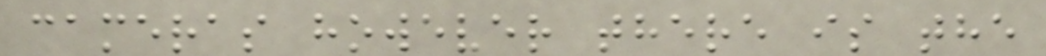cameras however there is the
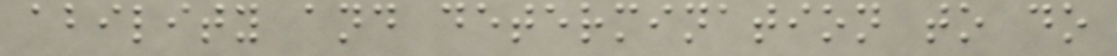ability and determination to do
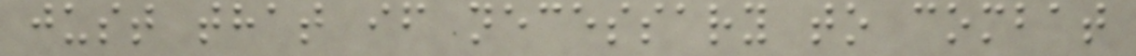just that if necessary to combat
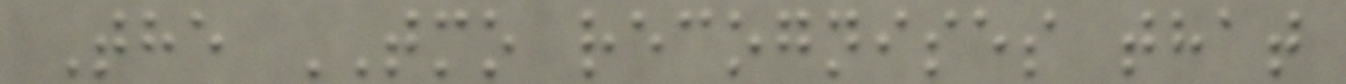The TMO recognises that
